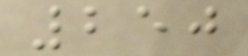250
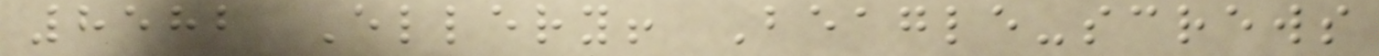8582 Ellery! Beagle-screws
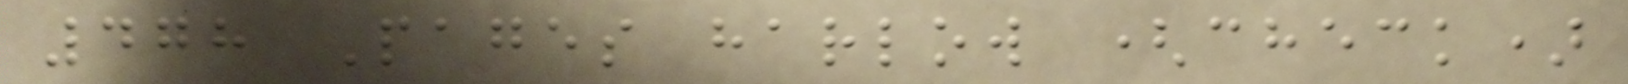478 Pages harlow (check)
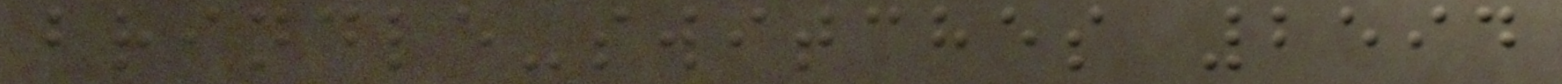brindle-switches 2594
